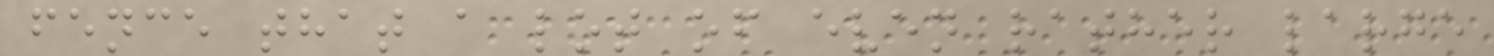fence that a lot of even rather large
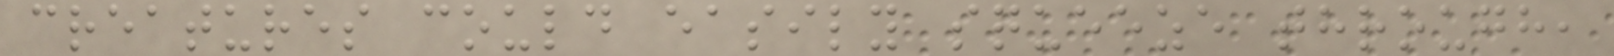creatures could easily squeeze through,
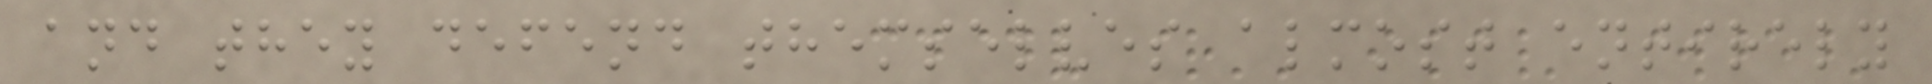and they defend themselves almost entirely
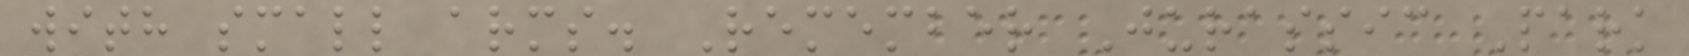with small arms. Remember Jurassic Park
